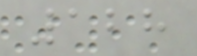128
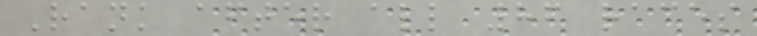Rank after all 86 races
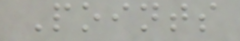Points
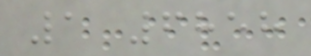1 6858
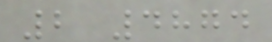2 4874
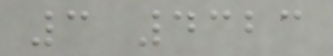3 4323
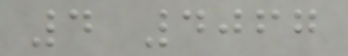4 4067
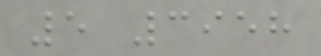5 3958
